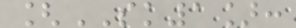[SK1]:
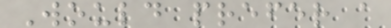Would prefer a
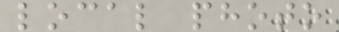local photo
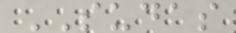SUDAS
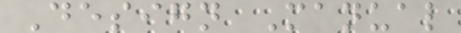Design Manual
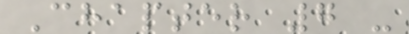Chapter 7 -
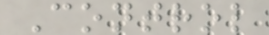Control
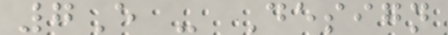7E - Design
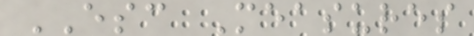ESC Measures
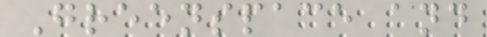Greenspace and
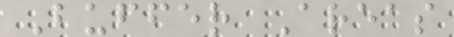Buffer Areas
